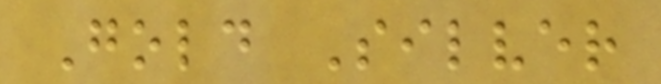Gold Silver
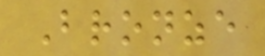Bronze
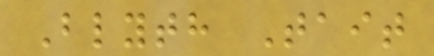Blyth Tait
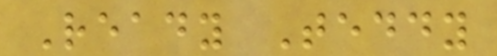Ready Teddy
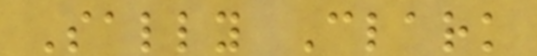Sally Clark
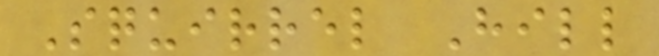Squirrel Hill
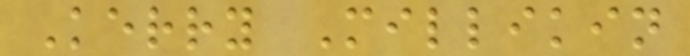Kerry Millikin
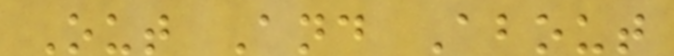Out And About
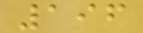196
